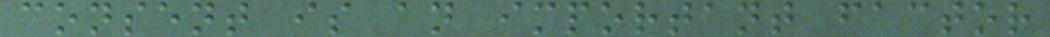consent is an important factor
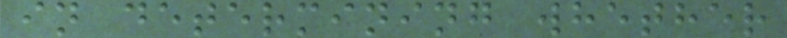in determining whether
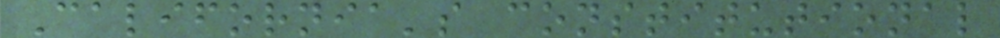California's constitutional
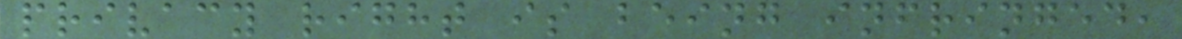privacy right is being infringed,
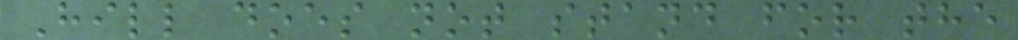Hill does not stand for the
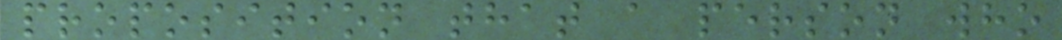proposition that a person who
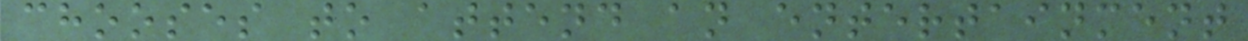chooses to attend an entertainment
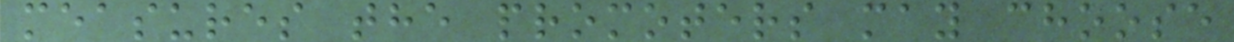measures the promoters may choose
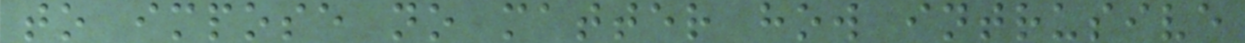to impose no matter how intrusive
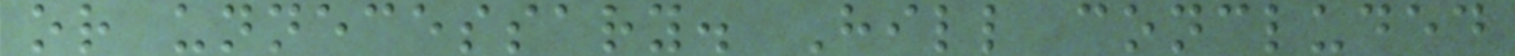or unnecessary. Hill concluded
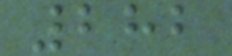282
